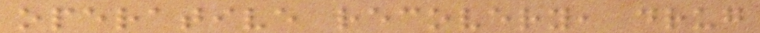operative recovery, drug
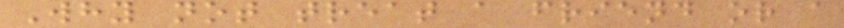Why not treat a friend or a
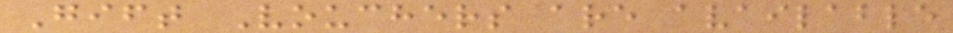Gift Vouchers are available
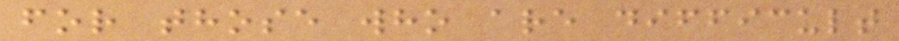for those who are difficult
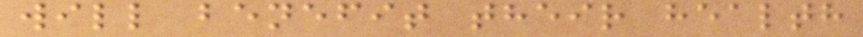will benefit their health
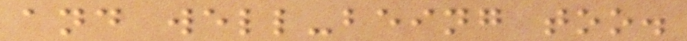and well-being too.
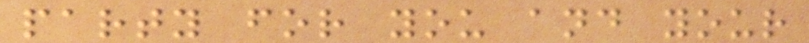party for you and your
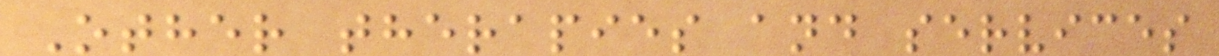Other therapies and services
